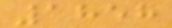1858
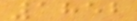1852
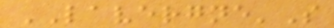LAVERGNE'S
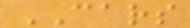CARS
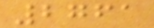2761
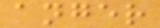anger
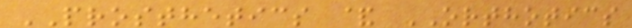PROSTHETICS & ORTHOTICS
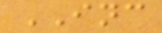INC
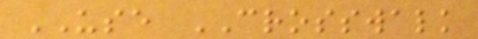USE CROSSWALK
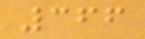366
